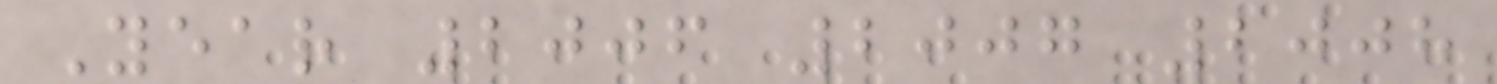Year 2006 2007 2008
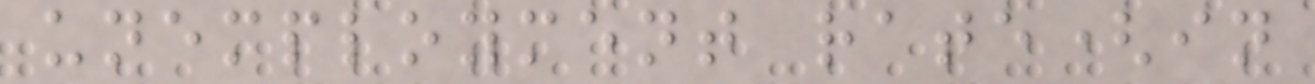unemployment rate(in
